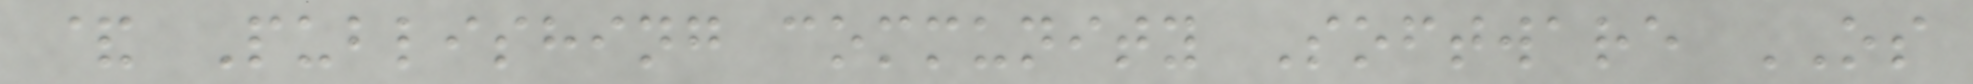& Publishing community Software OS
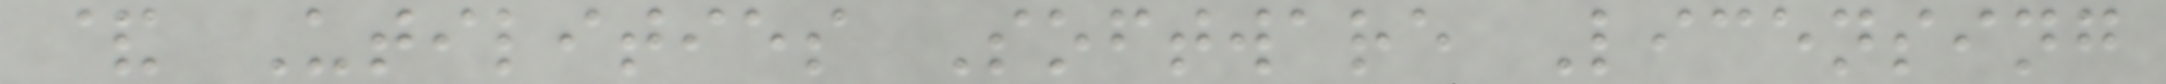& Utilities Software Licensing
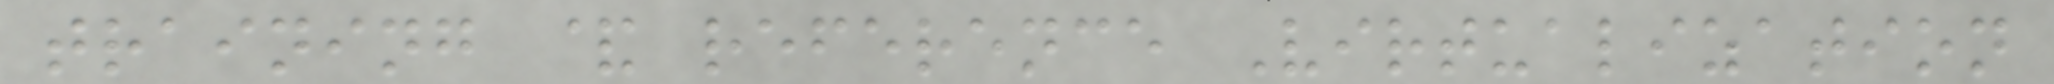training & reference Virtualization
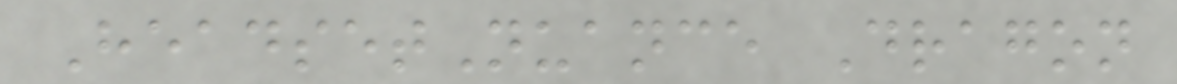HeadsetNuance Dragon
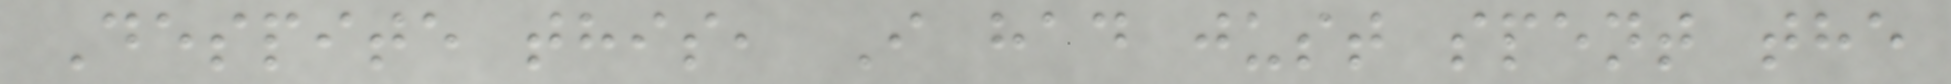Despite this, I had just spent the
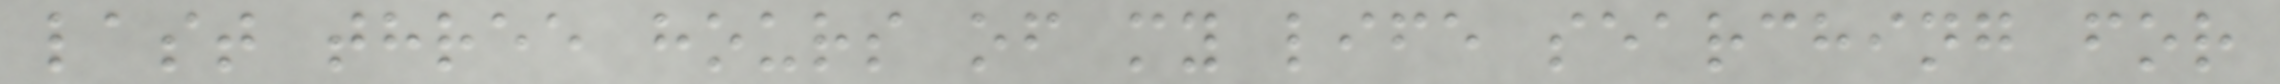last three hours of my life searching for
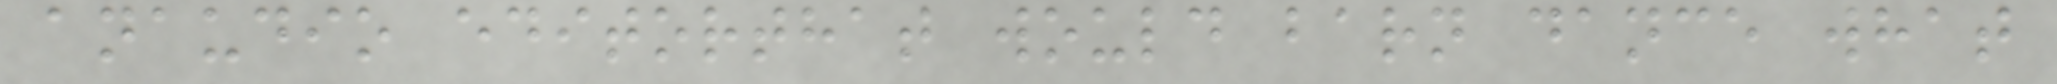anaudio editorthat would barn dance what
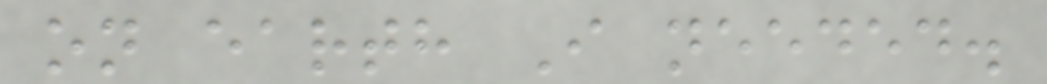on earth I needed.
